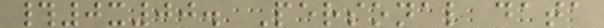#0x00. Personal data
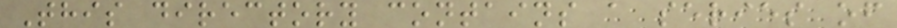This directory contains a series of
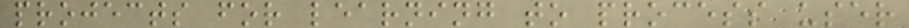projects for learning to process user
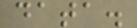data.
